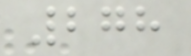278
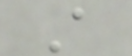A
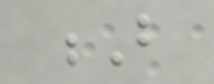B
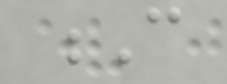C
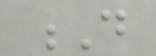D
